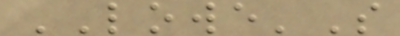LOWE'S
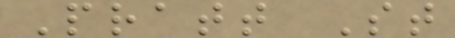Pratt St
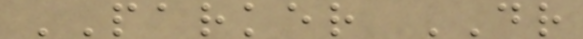PARKER DR
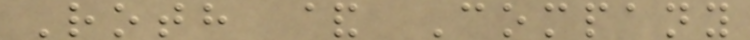Roth & Company
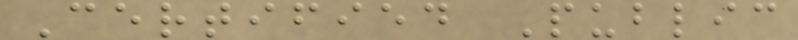Certified Public
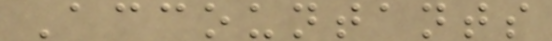Accountants
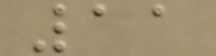11
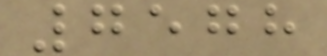7578
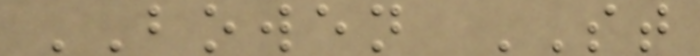BOWEN ST
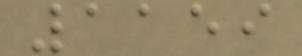1159
